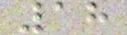18
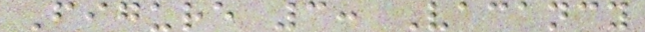Figure 3: Vacancy
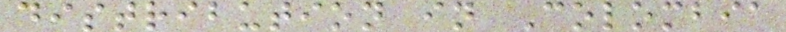distribution in Colombia
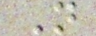N
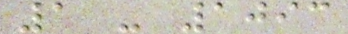1 - 1093
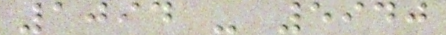1094 - 5940
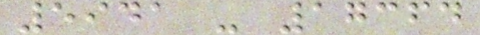5941 - 17364
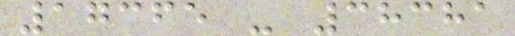17365 - 38381
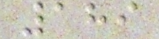189
